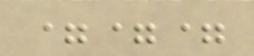===
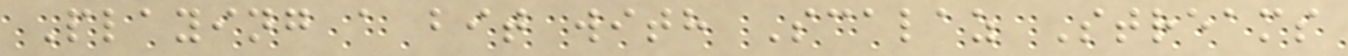Playing a bit with Scalaz Streams
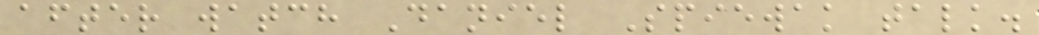after watch Daniel Spiewak talk.
